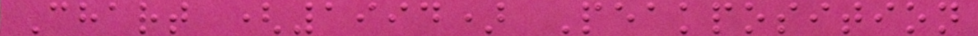Chart (1994) Peakposition
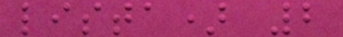lista) 2
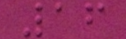16
